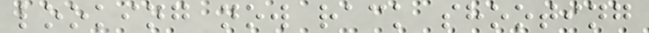looking now rack shooting
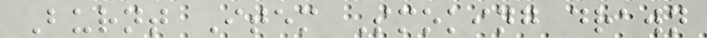Burnt Item Smoking drawn
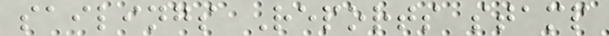sailings Reports stamp
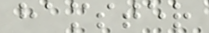hamster
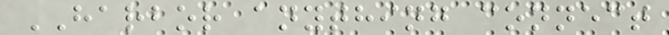HARBOR anything connect
